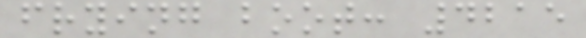frying boot: 4215
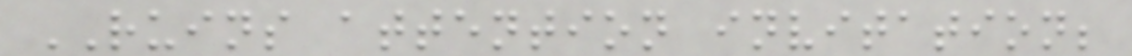RUINS attention invitation;
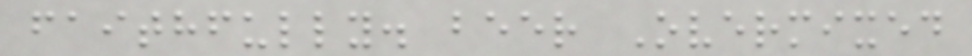faithfully. beer Overmixed
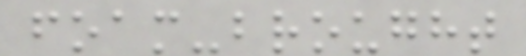foam-brought
